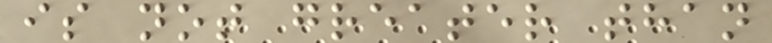is not greater than
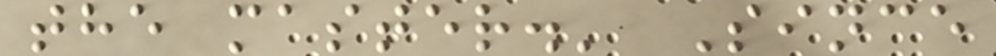the master.' Since
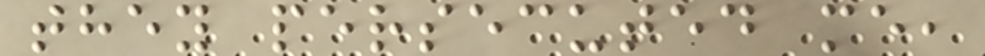they persecuted me,
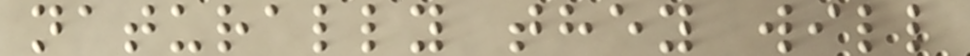naturally they will
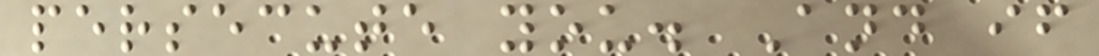persecute you. And if
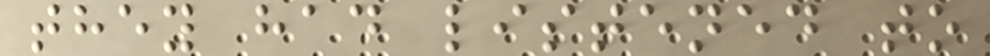they had listened to
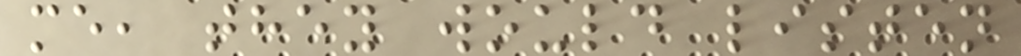me, they would listen
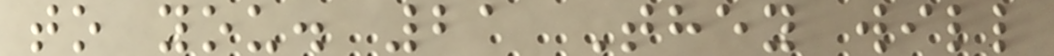to you. 21 They will
